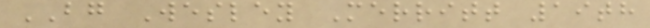BG Wesley Merritt 19th
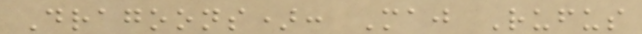Dragoons): Maj Rufus
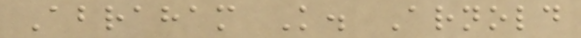Abraham K. Arnold
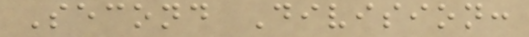Second Division:
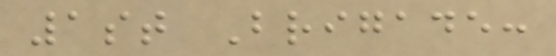1st Brigade:
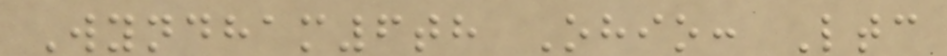Wyndham6th Ohio: Ltc
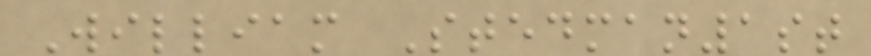William Stedman1st
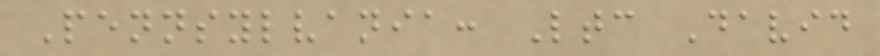Pennsylvania: Ltc David
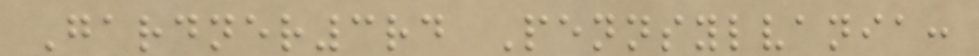Gardner3rd Pennsylvania:
